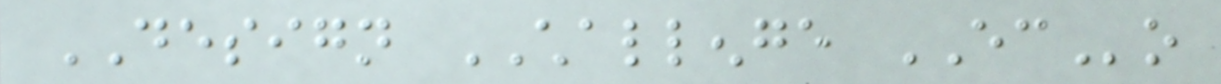DESIGN CHALLENGE ECo
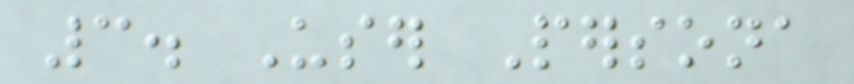3. User Persona
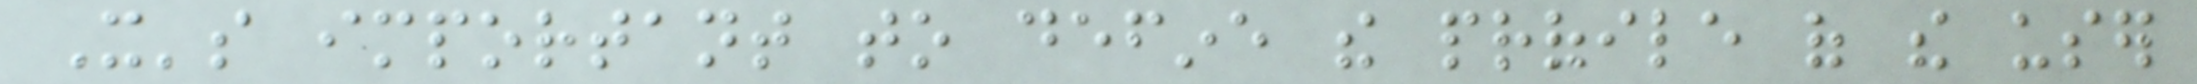It's important to define the profile of the user
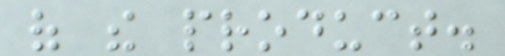of the product.
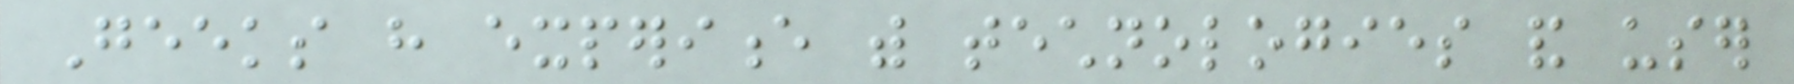Geeks have experience with technologies and user
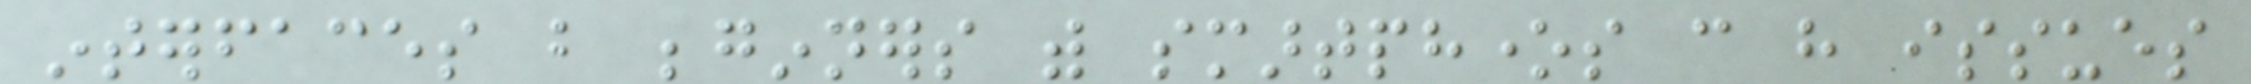interfaces but beginners with smartphones can have issues
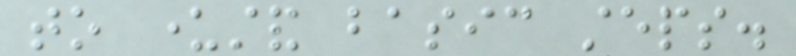to understand basic steps.
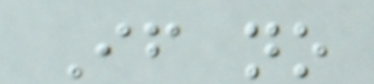If no
